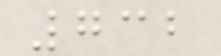732
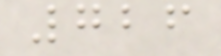726
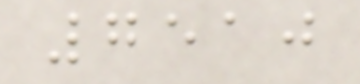7510
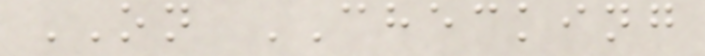ON CHECKING
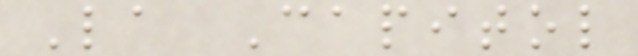La Capitol
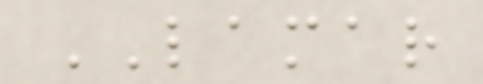LAMAR
